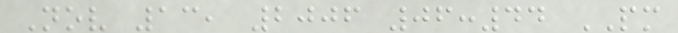Nov 13, 2006 06:44 PM
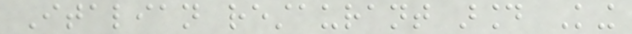Italian restaurant around King
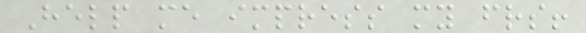Help me impress my friends!
